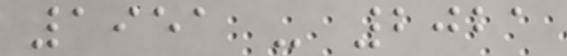1951 - 2021
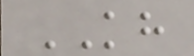KH
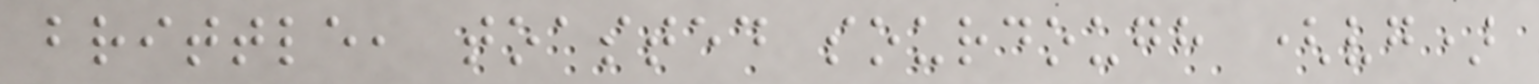brittle, toasted sourdough (vg)
